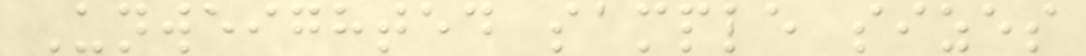Unweighted sample sizes
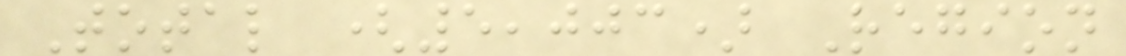Total (5,003) Region
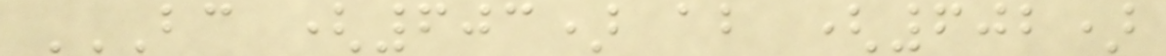BC (603) AB (602)
